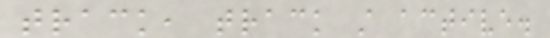track, track still active.
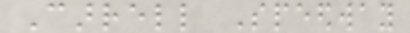Carrell Speedway
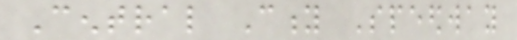Central City Speedway
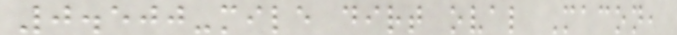0.500-mile dirt oval Macon,
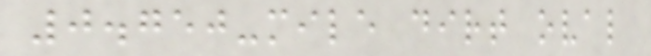0.750-mile dirt oval
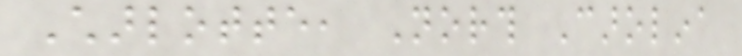Charlotte, North Carolina
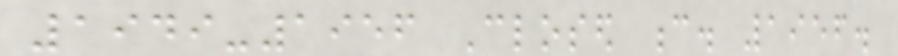1949-1956 Closed c. 1956.
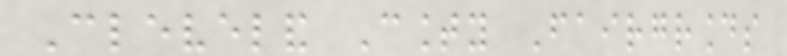Cleveland County Fairgrounds
